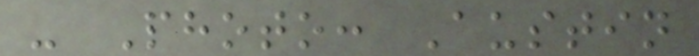- Photo: Austin
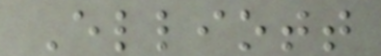Elliott
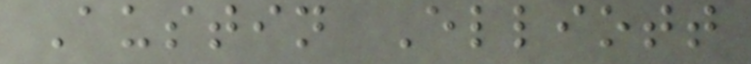Austin Elliott
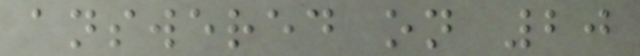answered on 20
